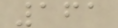161
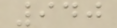940
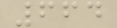664
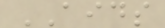AIDS
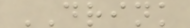DRINK
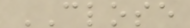CLOSE
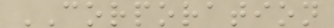CORPORATION
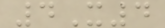4X4
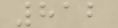812
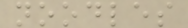noodles
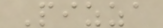Pizza
